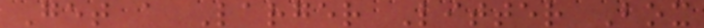Get a Larger Litter Box
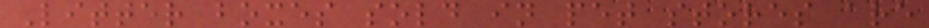Litter boxes sold in pet stores are
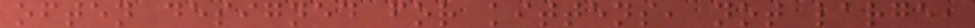often designed for kittens, not large,
